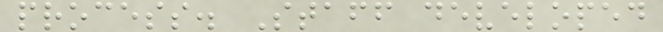process. Staff developed
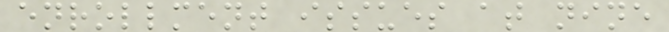enrollment issues at nine
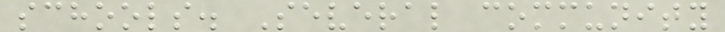schools. Several community
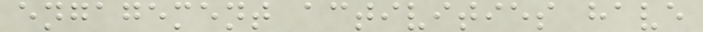engagement activities have
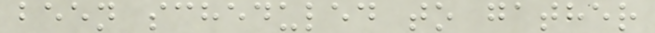been scheduled to gather
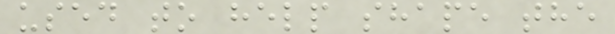used to help shape the
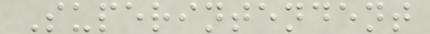Superintendent
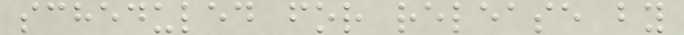scheduled for release by
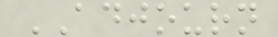ADJOURN
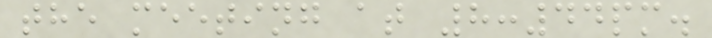the meeting at 8:44pm.
